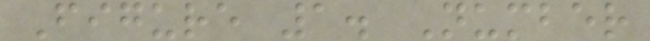Figure 1. Number
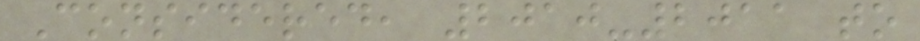Considered, 2010-2011 to
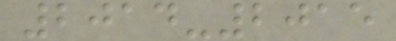2014-2015
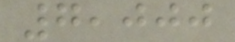7,000
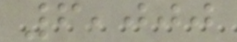6,000
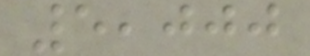5,000
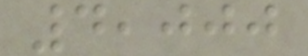4,000
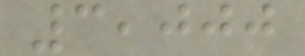3,000
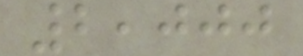2,000
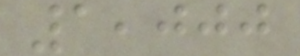1,000
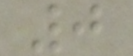0
